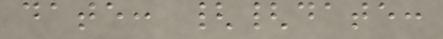date: {{date:
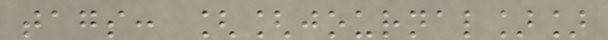tags: [[journal]]
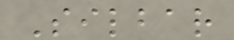Silbar
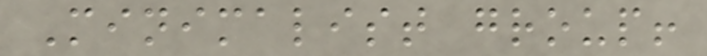Minimalist group!
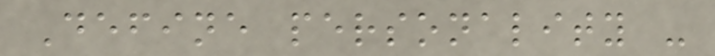Define personality -
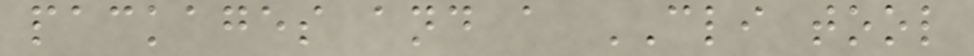packages and a CLI tool
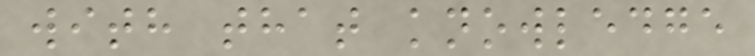with that knowledge
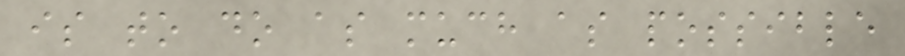is to do as much as possible
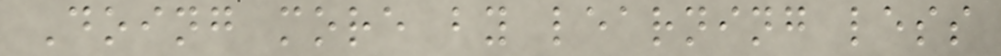Doing more by learning less
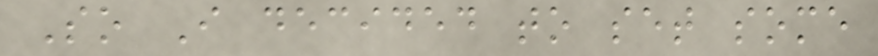So I decided to set some
